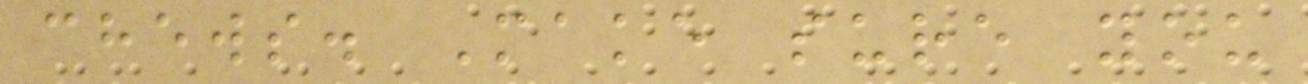chews. Make sure you
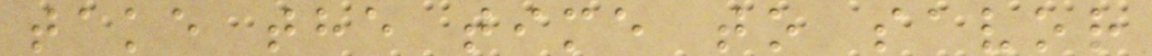take the time to savor
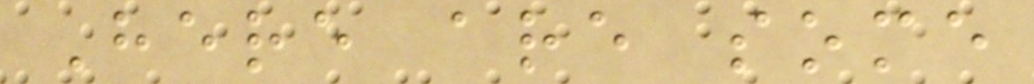Here are some
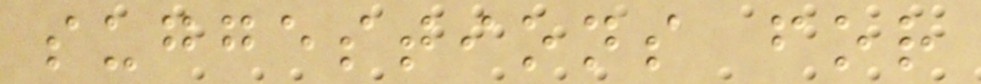suggestions for
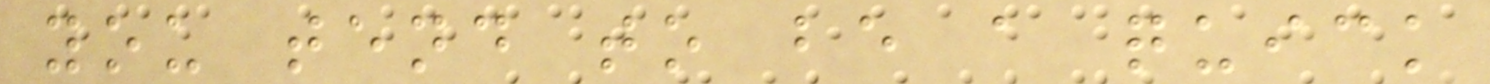you tend to be a quick
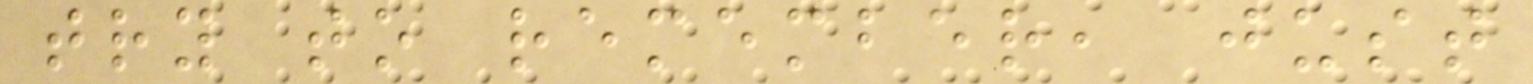try to remember, just
